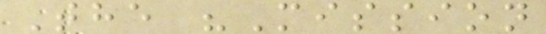The "Mission
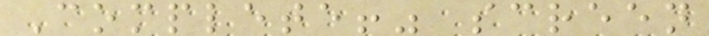Complete!" screen
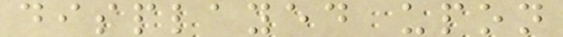displayed upon
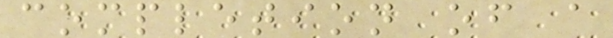completion of a
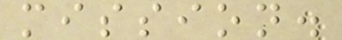mission.
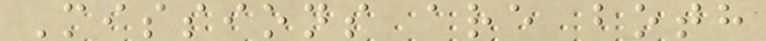Missions are both
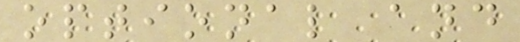optional and
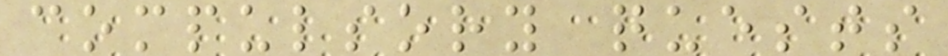compulsory quests
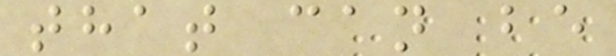that can be
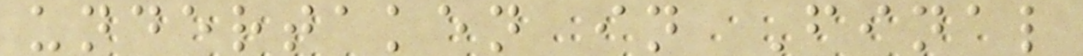undertaken in Final
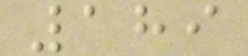189
